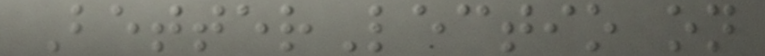BetterLectio on
